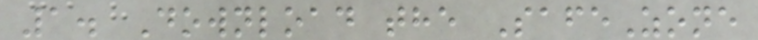1. Download the SafeZone
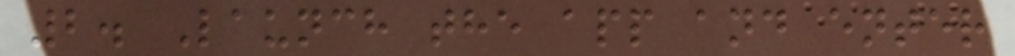2. Launch the app and enter
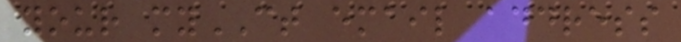your myCT email address
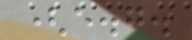(e.g.
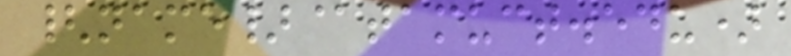{name}@tamuct.edu)
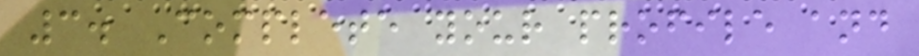3. Complete your profile and
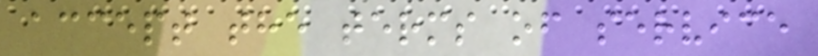accept the terms of service
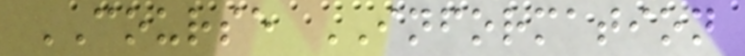COURSE INFORMATION
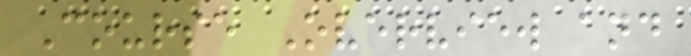Course Overview and
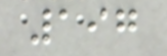197
